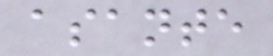asante
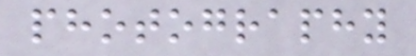photography
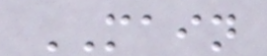MAIN
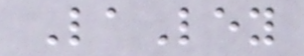LaLey
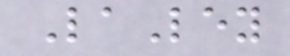LaLey
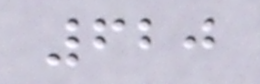620
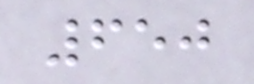650
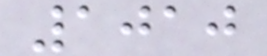1010
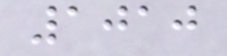1010
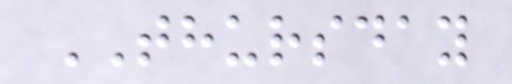THURSDAY
